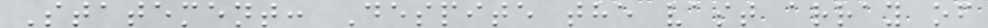Statement: Despite the vast array of
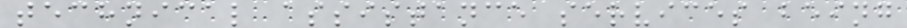technical assistance services being
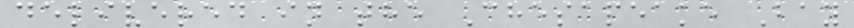delivered in the Chesapeake Bay
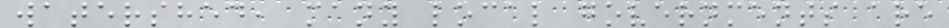watershed, many local governments are
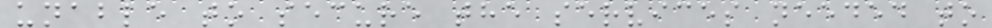unable to secure the services needed to
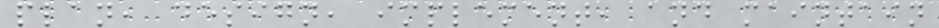plan, design, implement, and maintain
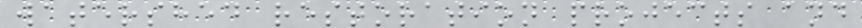watershed restoration projects and
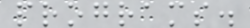programs.
